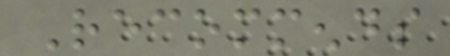Recommends
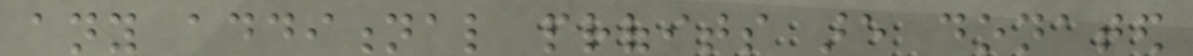any additional profits are donated
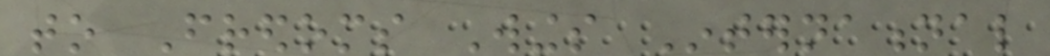to Fredoms Wings International
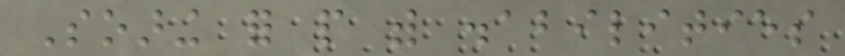Soaring for people with disabilities
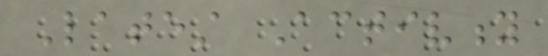Latest Activity
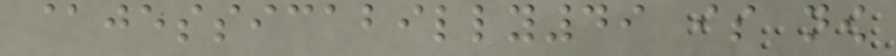@jessicabilly49 is now
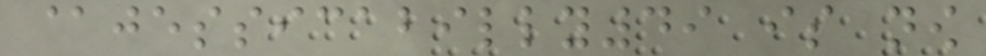@jessicabilly49 is now
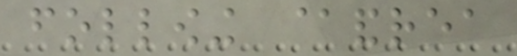following @andrea
